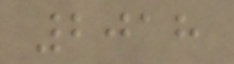2018
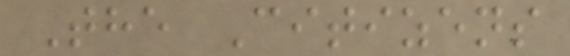The Citizens
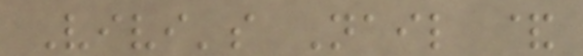Vivi's Nail &
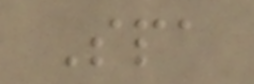Spa
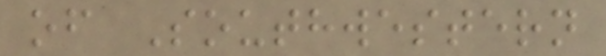of Southwestern
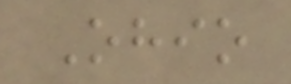Ohio
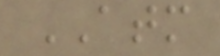ATM
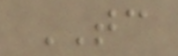TC
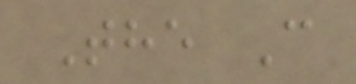The C
